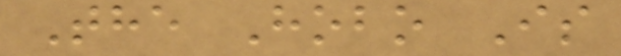The Hobo Is
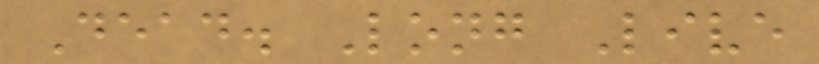Dead. Long Live
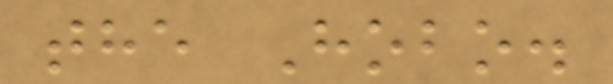the Hobo.
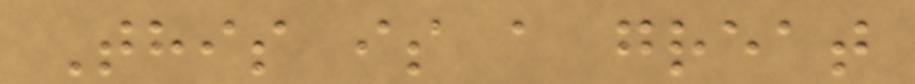This is a great
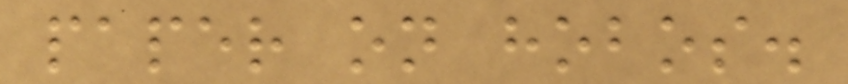paper on hobos.
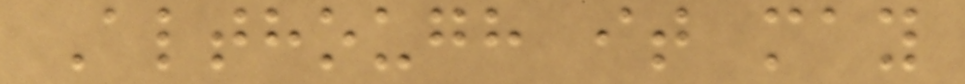Although it may
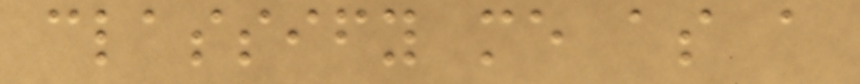classify me as a
